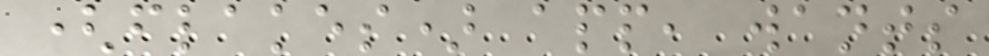(flakes) app, wants
